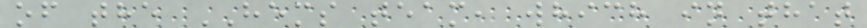of the HEMS team, which in that
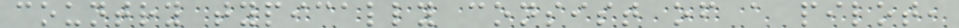country typically consist of a pilot,
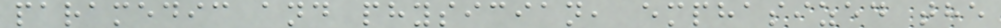paramedic and physician, emphasized the
